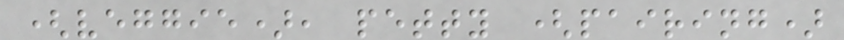(veggie), petty (pairing)
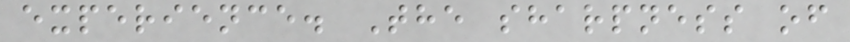experience. The sharpness of
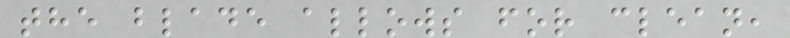the blade allows for clean,
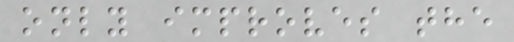only improves the
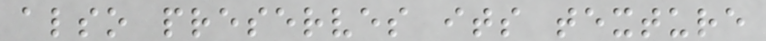also preserves its texture
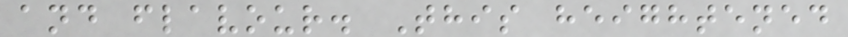and flavour. This heightened
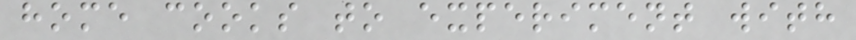home cooks to experiment with
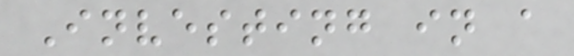Investing in a
